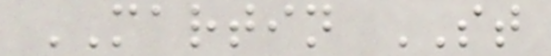MARTIN ST
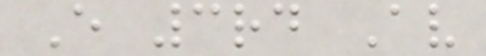E 3rd Av
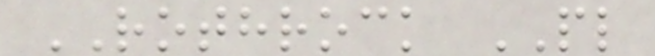ROTHROCK PL
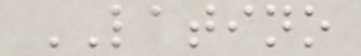LATINO
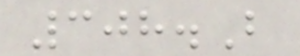308.B
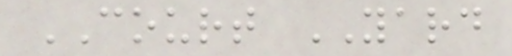COURT YARD
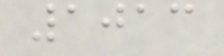1013
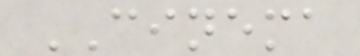CINEMA
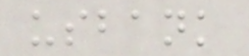usbank
